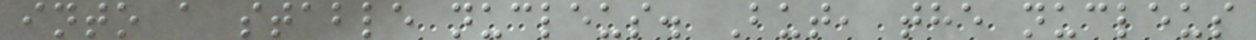into a stable nucleus. But, the nucleus
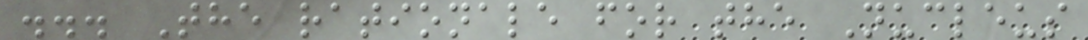... The rationale for the Nucleus
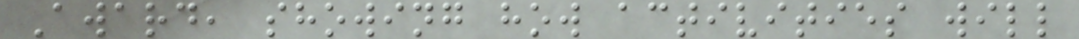Award, showing how activities will
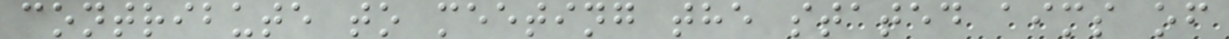contribute to meeting the stated aims of
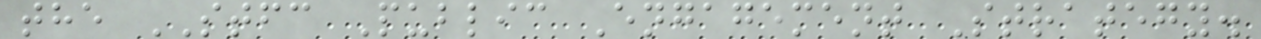the STFC Public Engagement Strategy.
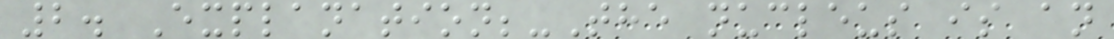2. Explanation;-The nucleus is an
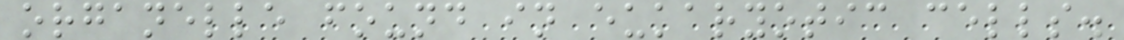organelle found in eukaryotic cells.
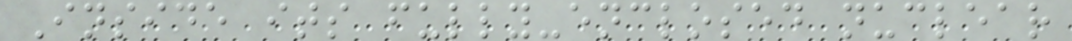Inside its fully-enclosed nuclear
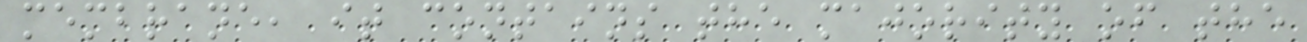membrane, it contains the majority of the
